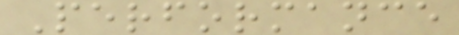Performance
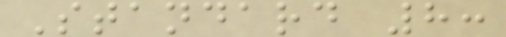Standard 8:
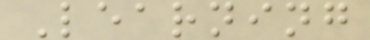Learning
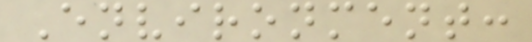Environment:
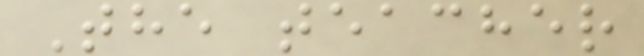The teacher
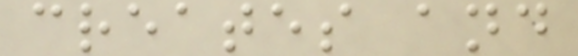creates and
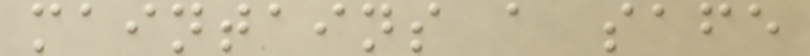maintains a safe
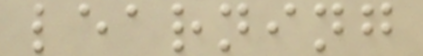learning
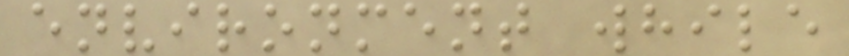environment while
